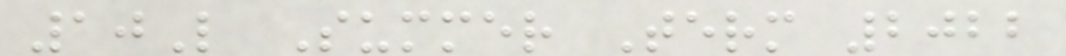10L Summer Term 2022
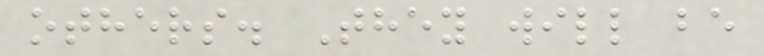others. They will be
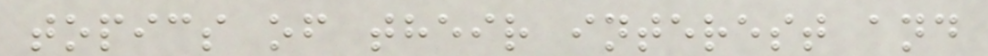topics of their interest and
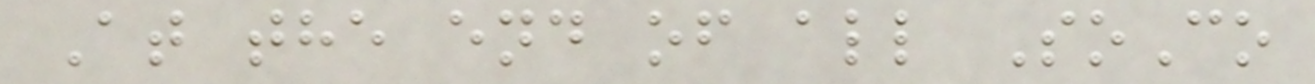At the end of all SoCo
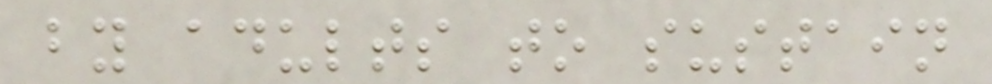by adults to sustain
